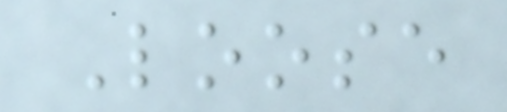Loose
